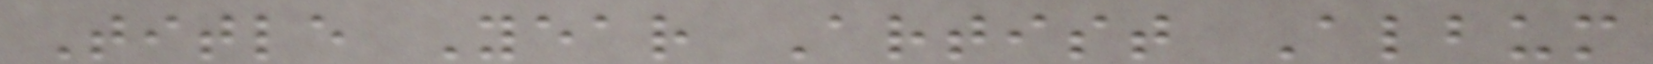Title Year Artist Album
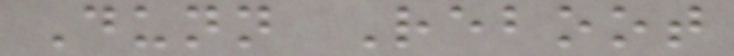Dunn Reboot
